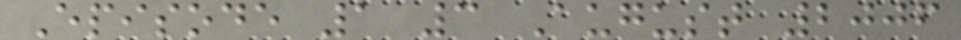Episode 1 3 August 2006
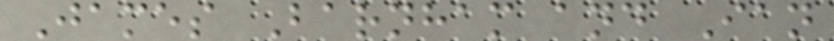James Barnham and Ian
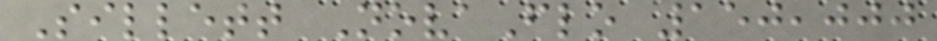Sillett NovaFlo 150,000
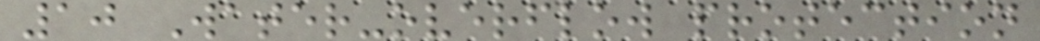10 Water-overflow protection
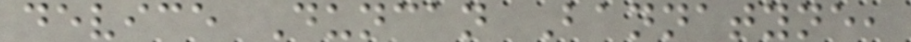device Duncan Bannatyne,
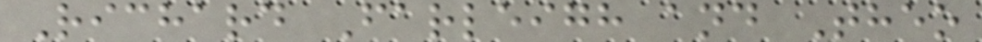Richard Farleigh and Theo
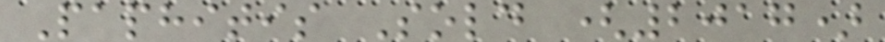Paphitis Sold (2017)
